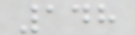148
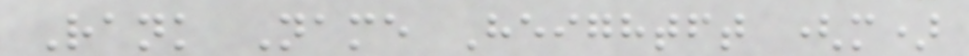Rank Name Heightft (m)
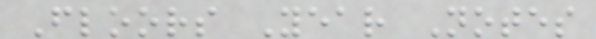Floors Year Notes
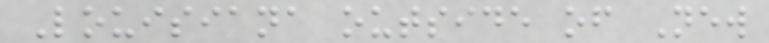Louisiana outside of New
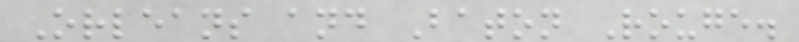Orleans and Baton Rouge.
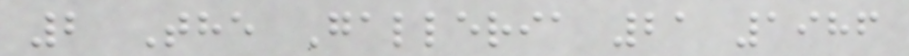2 The Galleria 21 1986
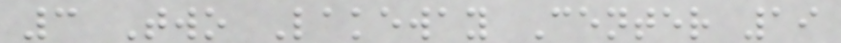3 Two Lakeway Center 19
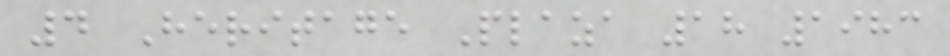4 Heritage Plaza 18 1983
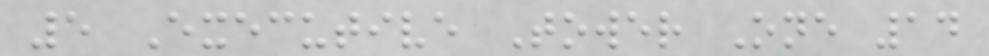5 Executive Tower One 14
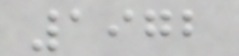1972
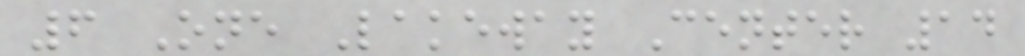6 One Lakeway Center 14
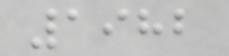1982
